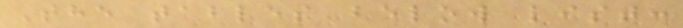The tables below list:
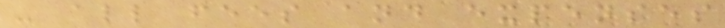- all fees and expenses
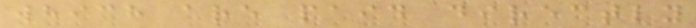which are paid directly
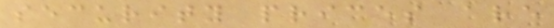security prices are
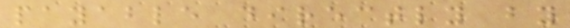payable directly by
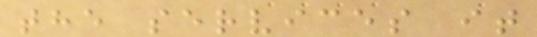the services it
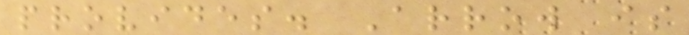provides. Arrow is
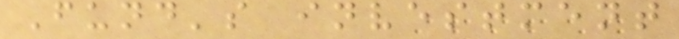Fund's investment
